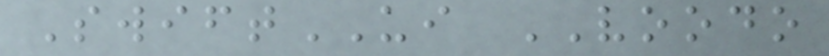SwiftUI VOODO
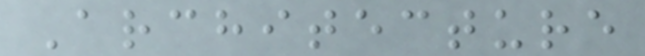Architecture
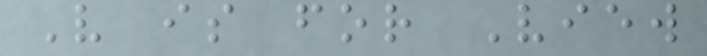V is for View
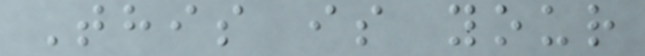This is your
